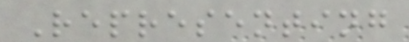Representing
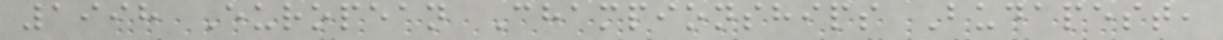1998 European Championships Budapest,
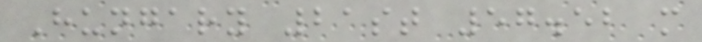Hungary 21st 57.52 m
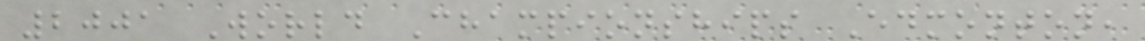2001 World Championships Edmonton,
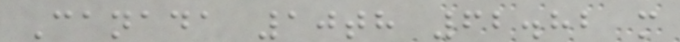Canada 10th 62.82 m
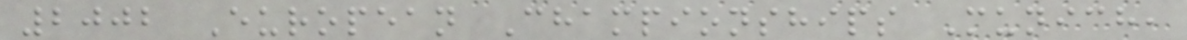2002 European Championships Munich,
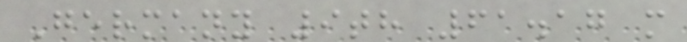Germany 9th 61.17 m
